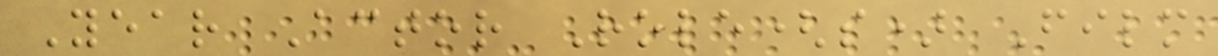Year Actor Role(s) Film
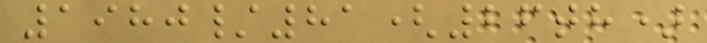1980/81(26th)
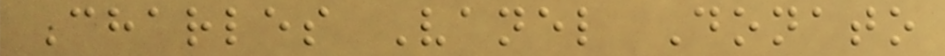Charles Vanel Donato
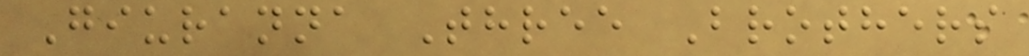Giuranna Three Brothers
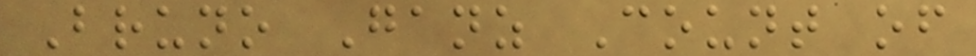Bruno Ganz Count of
